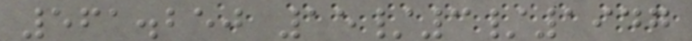561.250 15/3/1947
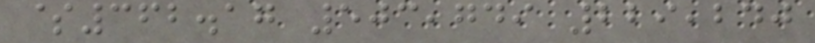$362.17 503,749 229,240
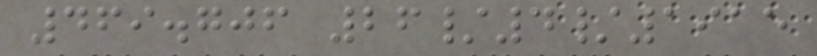469.706 26/4/1915
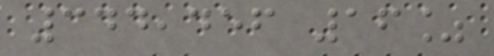344,456 16%
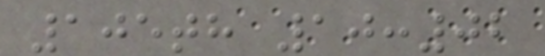105th 10:02
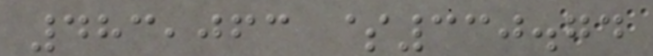483,063 $330.74
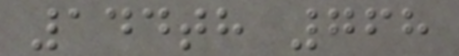144th 768
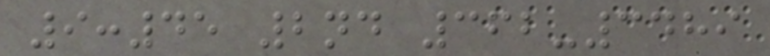9:45 2nd 362-3489
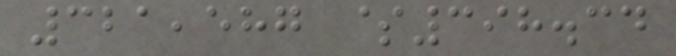321,587 $398.34
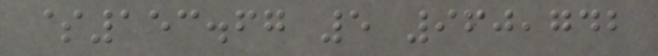$153.67 5 960,742
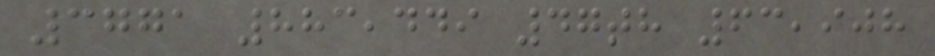3771 883,449 47th 63,908
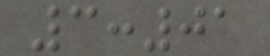3:01
